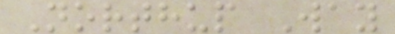Northup Way
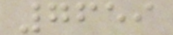7659
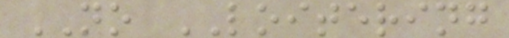NO LOITERING
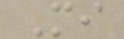Mi
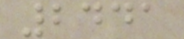2441
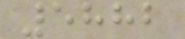5882
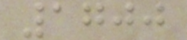1700
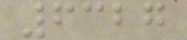6327
